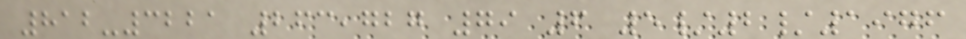812-3221 263,727 79 6 5/2/1976
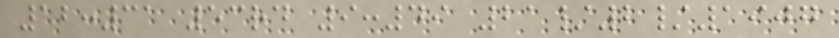12:31 53rd 9:49 21/2/1907
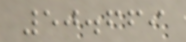50.669
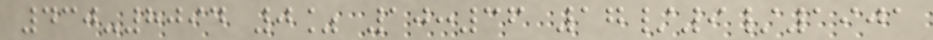430-8094 0% 10:36 17/9/1901
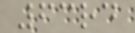63rd
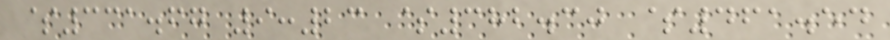$331.67 9:23 $382.30 $461.54
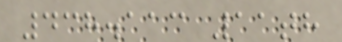438.113 11th
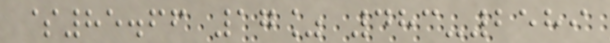$85.66 17% 483-2589
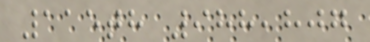115th 988,807
